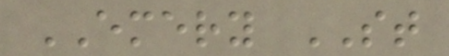EMERY ST
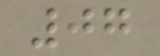07
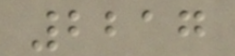2217
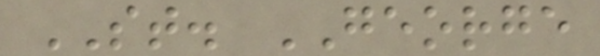ST. GEORGE
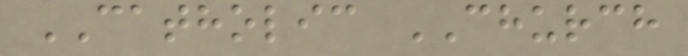CATHOLIC CHURCH
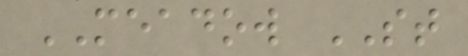MEADOW ST
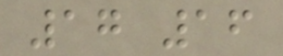17 16
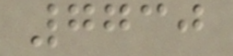7730
